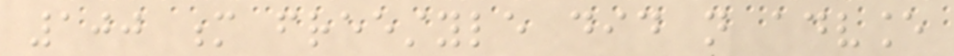100 m freestyle did not advance
